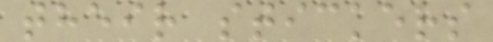their stickers
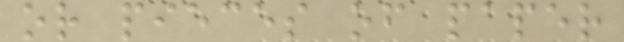or pieces of paper
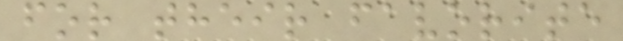for their favorite
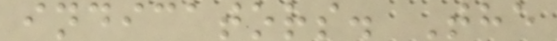indicators. The
